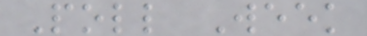Poll Week
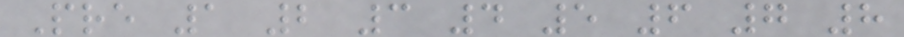Pre 1 2 3 4 5 6 7 8
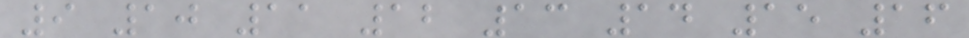9 10 11 12 13 14 15 16
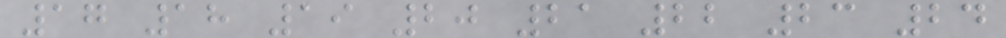17 18 19 20 21 22 23 24
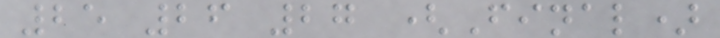25 26 27 (Final)
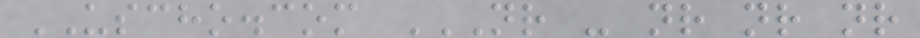USCHO.com NR - NR NR NR
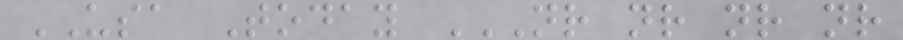USA Today NR NR NR NR
